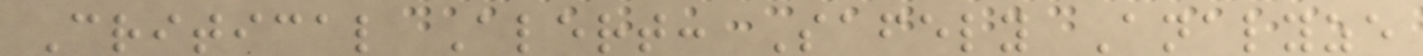Critical Alert: Safely Analyze
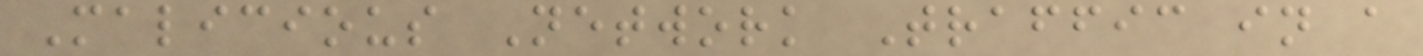Malicious Network Traffic in a
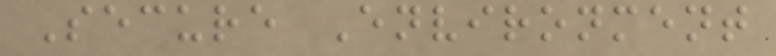Secure Environment
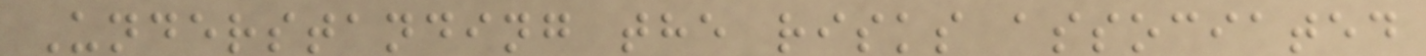Understanding the risks associated
